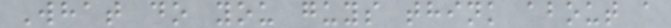What do you guys think about a
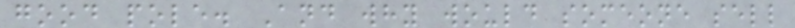good pole. And why would someone sell
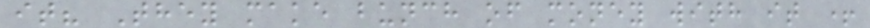it? They make bunch of money with it +
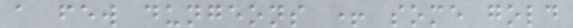a few dungeons + some gold
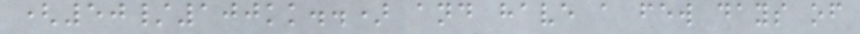(50/100kk..) and have a few days of
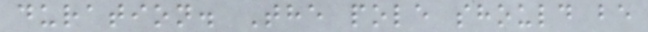duration. The pole should be
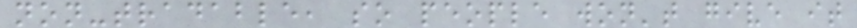non-tradable, so people won't give it
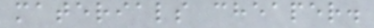materials cheaper.
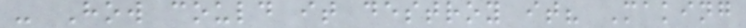- How could it destroy it? Making
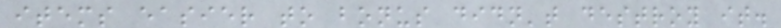items easier to bonus didn't destroy it.
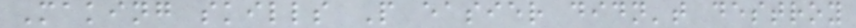Making skills P easier didn't destroy
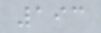193
